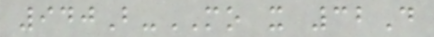940B-MO x 32D
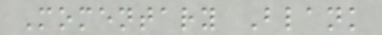Momentary Blank
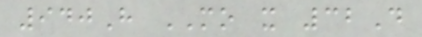940H MO x 32D
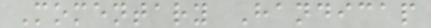Momentary Handicap
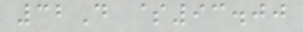32D $93.00
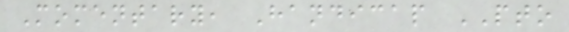Momentary, Handicap PTO
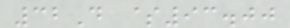32D $93.00
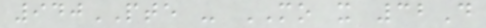940PTE - MO x 32D
